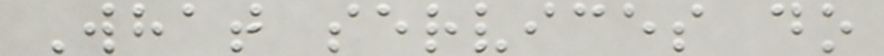What services do
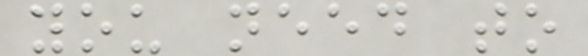you need to
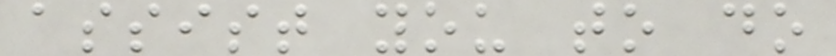assist you to do
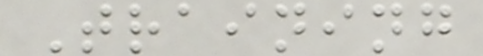Training
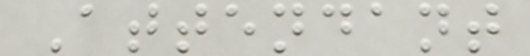Attendant
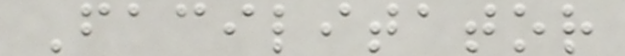Facilitator
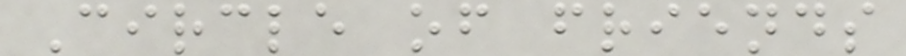Circle of friends
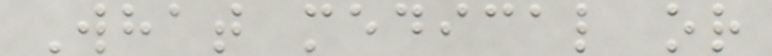What medical or
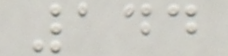144
